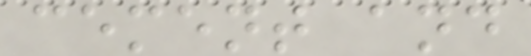cement and
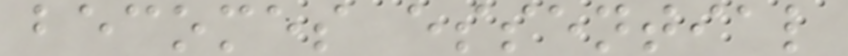becomes essential
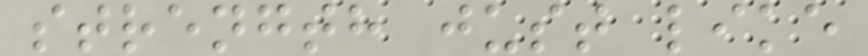strength just like
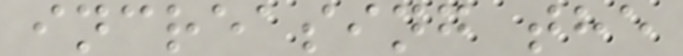increasing the
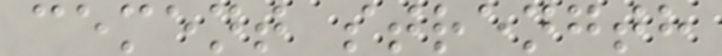cement strength
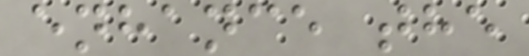enhance the
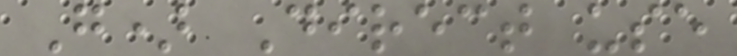G) Direct use
